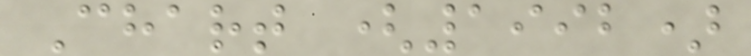Chart (1992)
